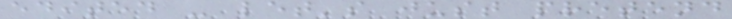edited - let's just pretend
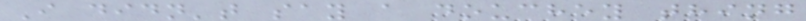I didn't say a douchey thing
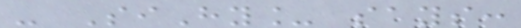- SiHy_ says:
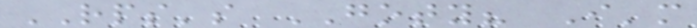RPS's GOTY? I'm
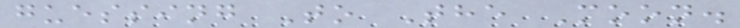guessing To The Moon.
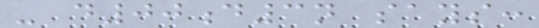- d00d3n says:
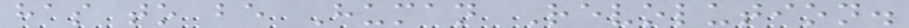has to be Human Revolution.
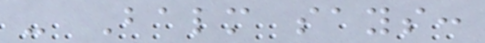- Balm says:
